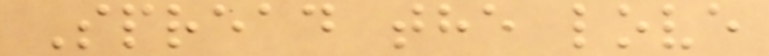Spread the love
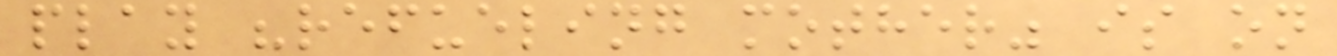play "refueling mother" is on
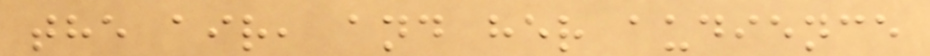the air, and her audience
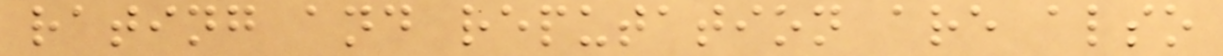rating and reputation are also
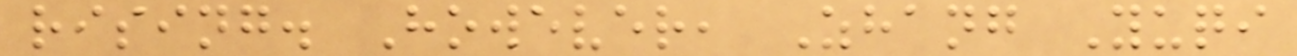rising. However, Zhang Yuqi
